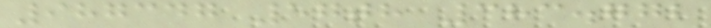987347 57th 383.772
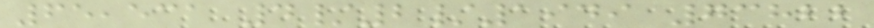65,531 4/2/1949 73822
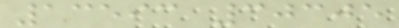13593 30305
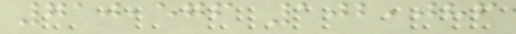710,576 102,086
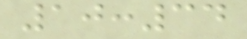10:34
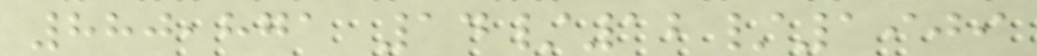880,871 14/12/1909
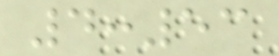4:53
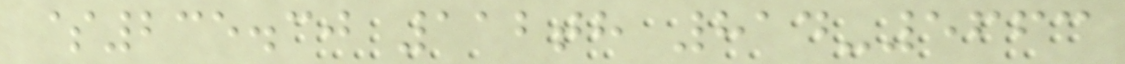$235.30 112th 814-5663
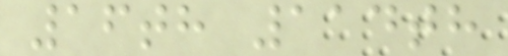16th 114th
